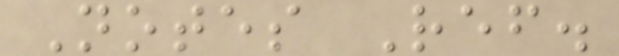Notes Ref.
